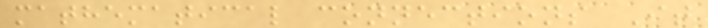mathematical connections It
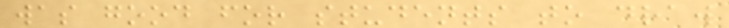was good for students to draw
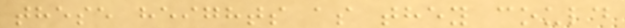these heights as they could
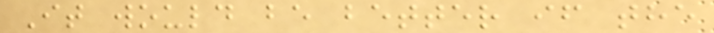It would be better if the
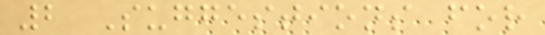2 Suggestions for
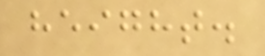height.
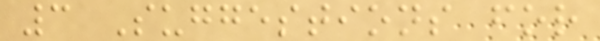3 Suggestions for
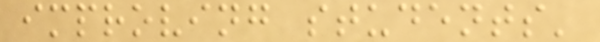improving students'
